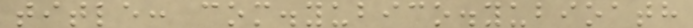title: com.yubico.yubioath
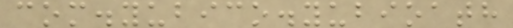com.yubico.yubioath
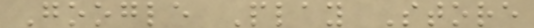Google Play Store
